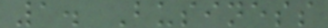1. Business
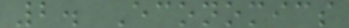2. Economics
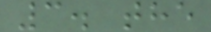3. the
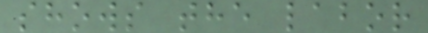shows the labor
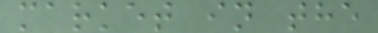market in the
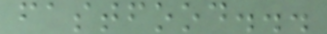fastfood...
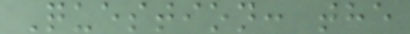Question: the
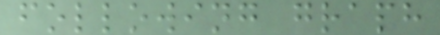following graph
